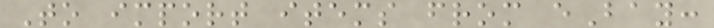To import items from eBay:
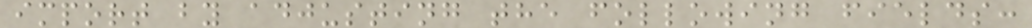import by adjusting the following fields:
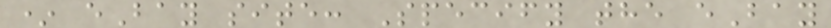* eBay site: Specify the eBay
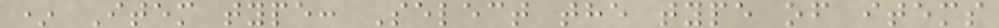* Item type: Select the type of items
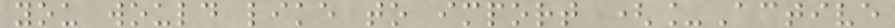you would like to import (_Active
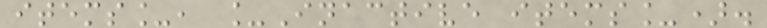items_, _Inactive items_).
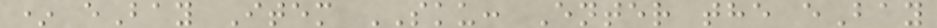* eBay Item SKU: Enter the eBay
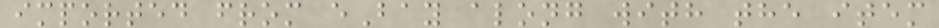imported from eBay along with the item
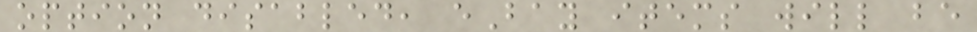option disabled, eBay items will be
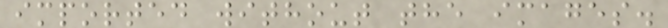imported without the images.
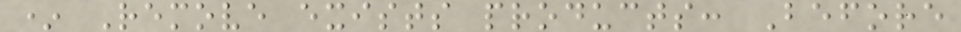* Remove exists products: Before
